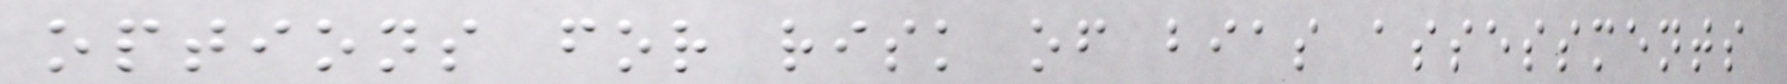options for risk of bias assessments
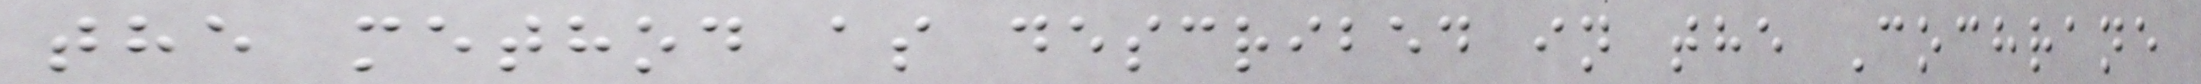the method as described in the Cochrane
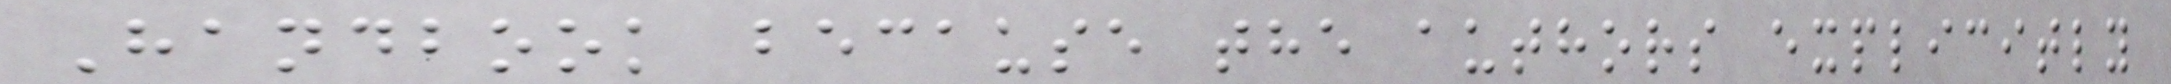Handbook because the authors explicitly
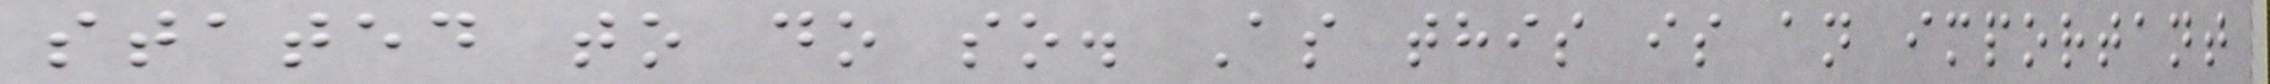stated to do so. As this is an important
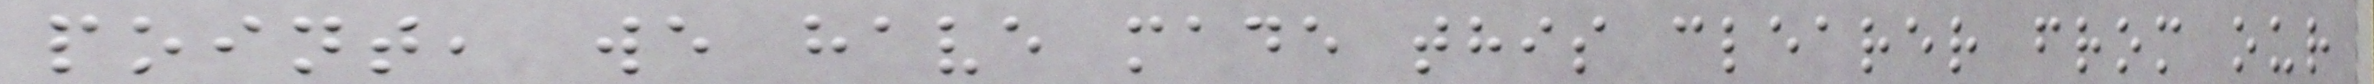point, we have made this clearer from our
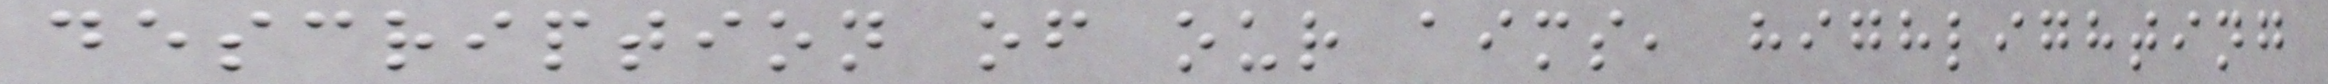description of our aims, highlighting
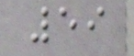59
